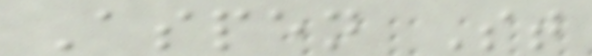Aspen St
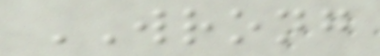WRONG
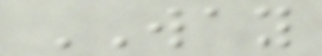WAY
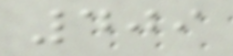409
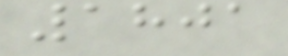1801
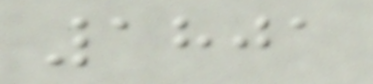1801
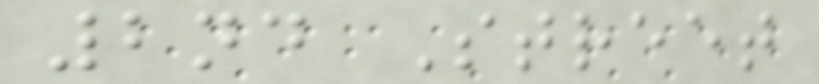2nd Street
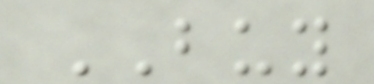BUY
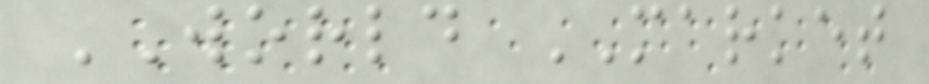WORLD MARKET
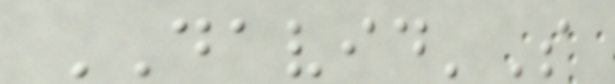DAVID'S
